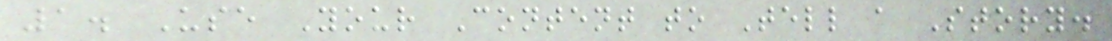1. Use Your Content to Tell a Story.
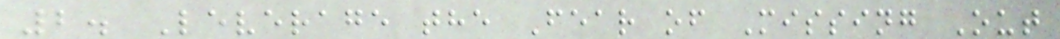2. Leverage the Fear of Missing Out
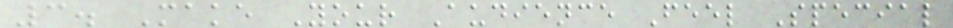3. Make Your Audience Feel Special
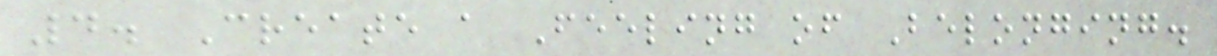4. Create a Feeling of Belonging.
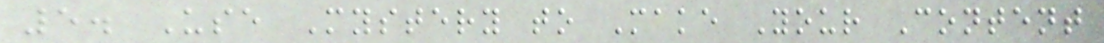5. Use Mystery to Make Your Content
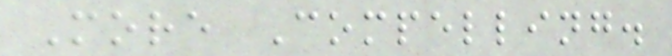More Compelling.
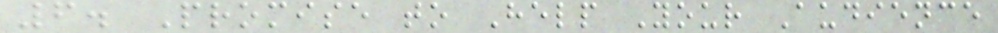6. Promise to Help Your Audience
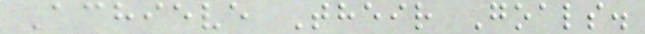Achieve Their Goals.
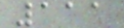111
